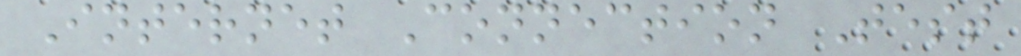Internet Connection Test
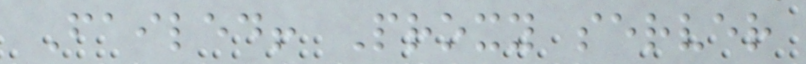Failed! Proxy server
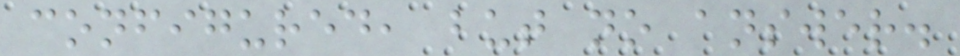configured, but no answer.
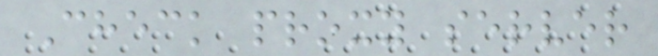Check proxy server
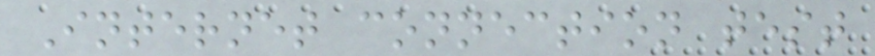Internet connection test
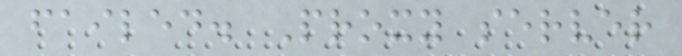failed. Proxy server
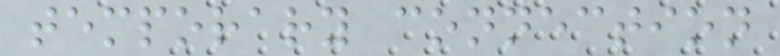temporary connection
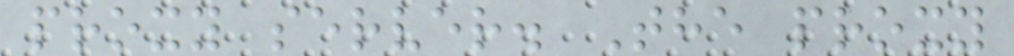proxy server. The proxy
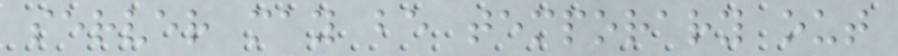server may be temporary out
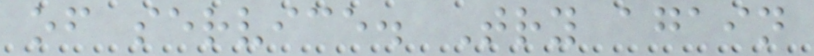of service. Try again
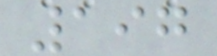197
